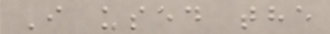I used the
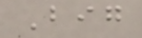Big
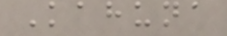Kahuna
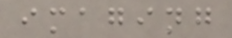imaging
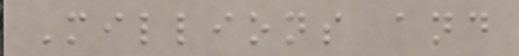Millions and
